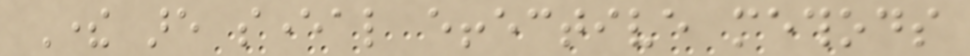There are several effective methods
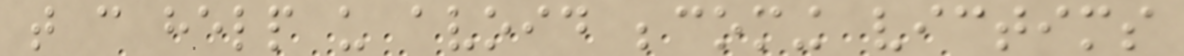that can help us avoid becoming victims
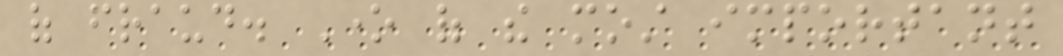of fraud. One of the most important
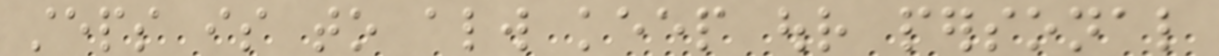steps is to always keep our personal
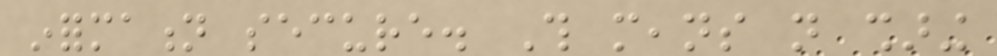information secure. This means not sharing
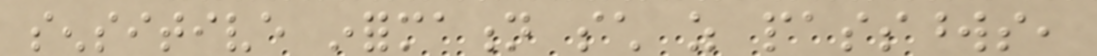sensitive information such as passwords,
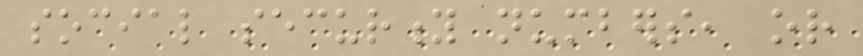social security numbers, or
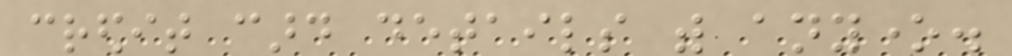credit card details with anyone.
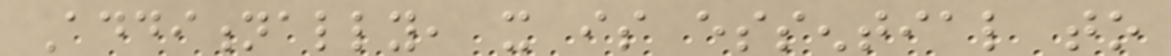Additionally, it is essential to
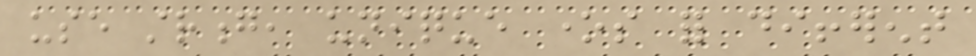use strong, unique ones for different
